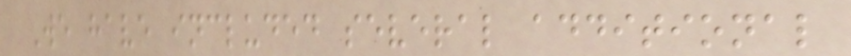We have included several additional
